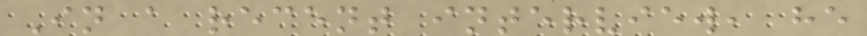In a recent interview, he
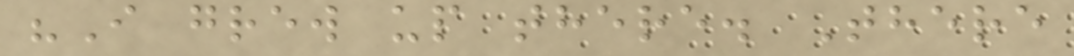"I grew up there. There
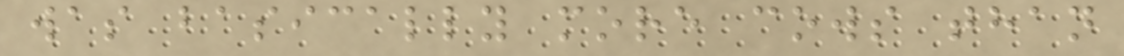was basically more cows than
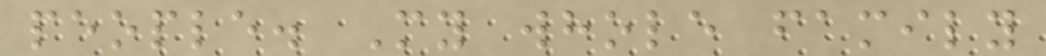people. My whole family
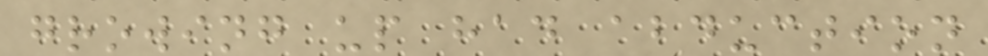growing up had abduction
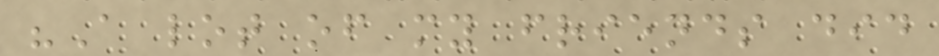"A lot of my friends did
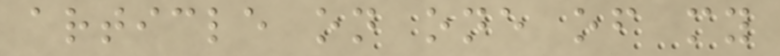article on one of my
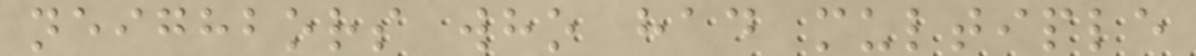neighbors who had multiple
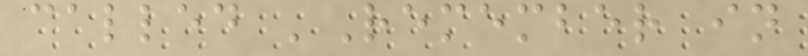called 'Remember in
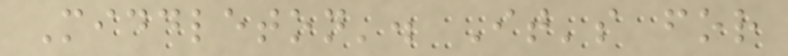Middleton'. It's for
